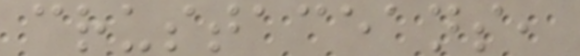crustaceans,
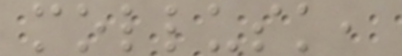mollusk,
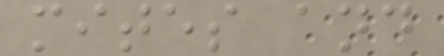mites and
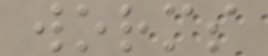worms
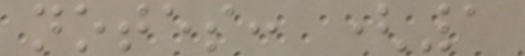notes: (1
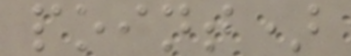point)
